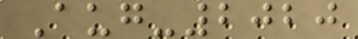Aug-2020
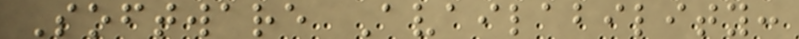Software Availability:
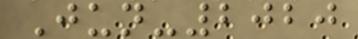Jun-2020
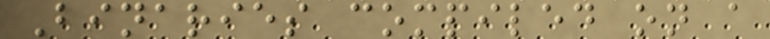Binaries compiled on a
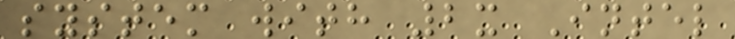system with 2x Intel
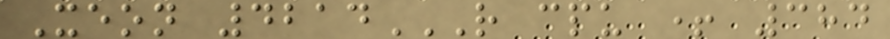Xeon 4214R CPU + 384
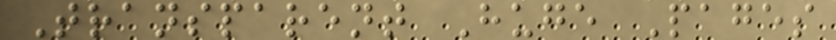Transparent Huge Pages
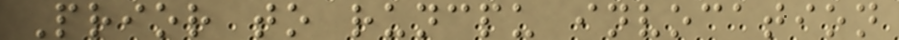Prior to runcpu invocation
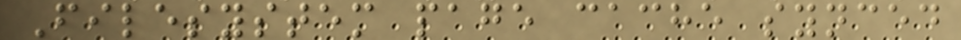Filesystem page cache synced
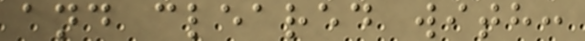and cleared with:
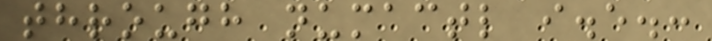through numactl i.e.:
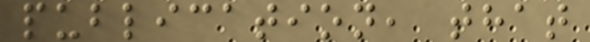publication, that
